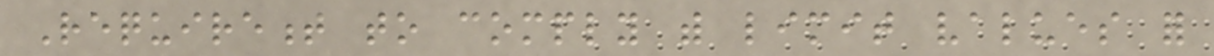Requirement to comply with limit values for
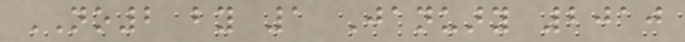NO2 by 1 January 2010
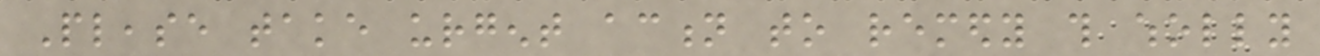Please take urgent action to remedy this wholly
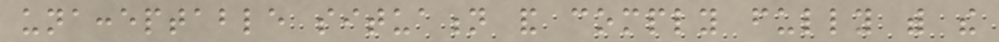unacceptable situation and comply fully with the
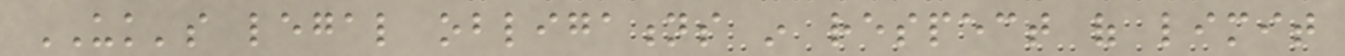UK's legal obligations in respect of limit
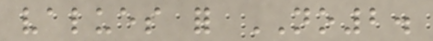values for NO2.
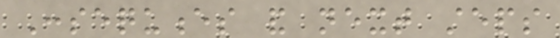Consequences and next steps
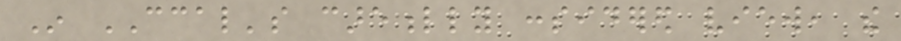In CCAL's carefully considered view, the
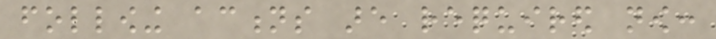following actions are required now:
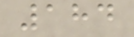184
